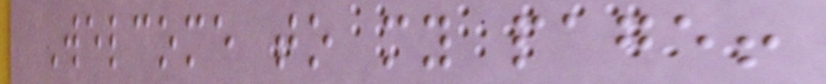Welcome to my page!
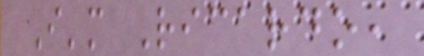I'm Ricardo,
